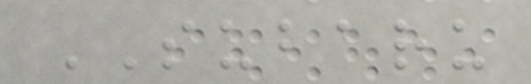SUBARU
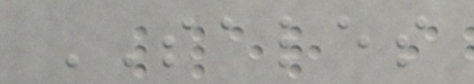SALES
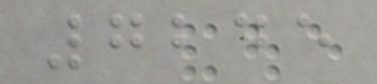7245
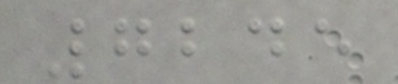7245
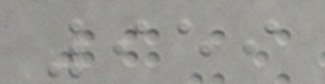959
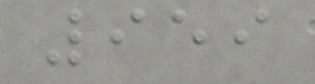959
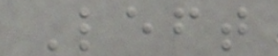Left
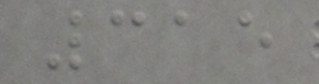315
